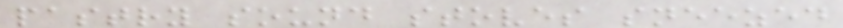pastry sound stoves sneezed
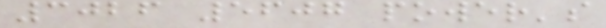3026 5607 power's
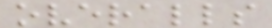overalls
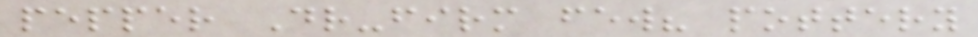pepper Dr-firm few? pottery
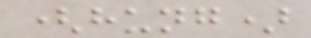(hung)
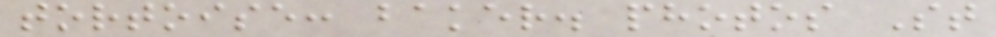tortoise: baker. photos St
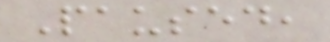Paused,
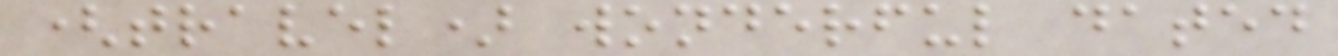(travel) wonderful dated
